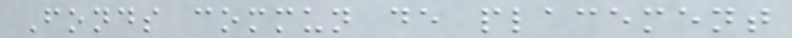Fonds commun de placement
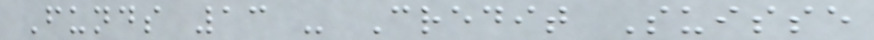Funds 13 - Credit Suisse
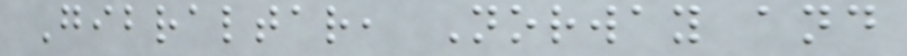Gibraltar, Norway and
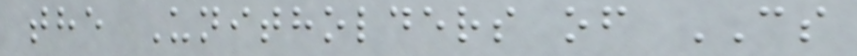the Unitholders of CS
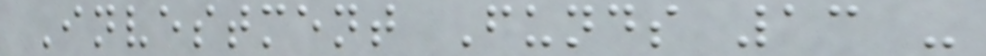Investment Funds 13 -
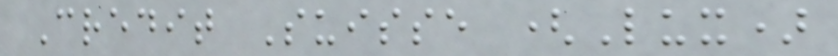Credit Suisse (Lux)
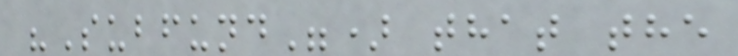"Subfund") that the
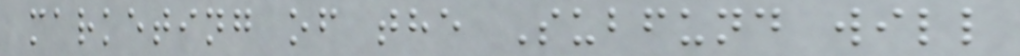marketing of the Subfund will
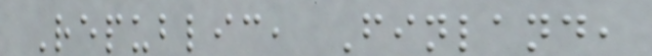Republic, Finland,
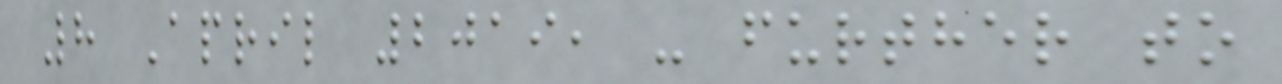8 April 2019, - further to
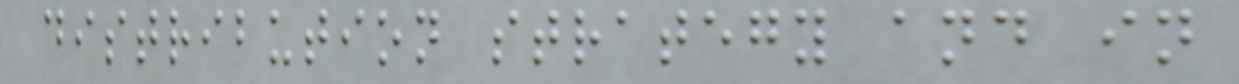distribution strategy and in
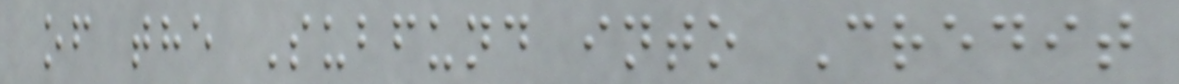of the Subfund into Credit
